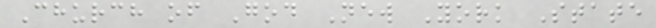Church of God New York State
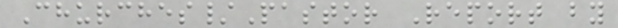Churches/Pastor Report by
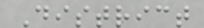District
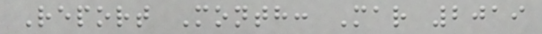Report Month: Mar 2019
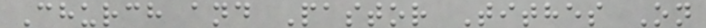Church and Pastor Tithes On
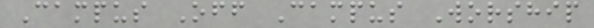Campus Off Campus Worship
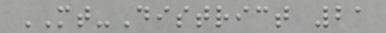MT-District 21
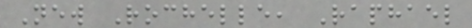New Rochelle, Raphael
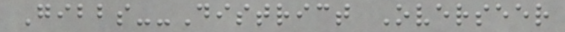Gibbs--District Overseer
